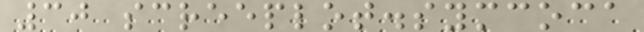30 screeplot.symcoca
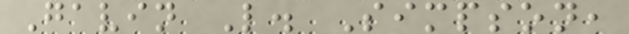Gavin L. Simpson,
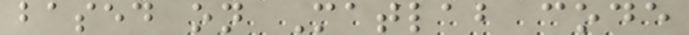based on Matlab code
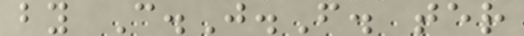by C.J.F. ter
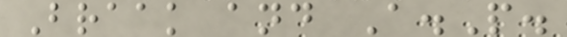Braak and A.P.
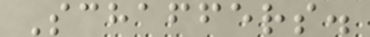Schaffers.
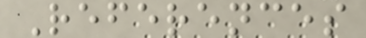References
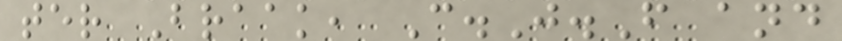ter Braak, C.J.F and
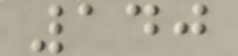140
